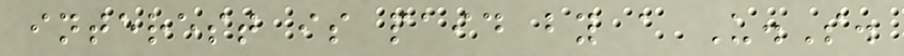interest is paid by a U.S.
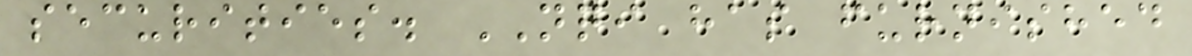securities. NQI has furnished
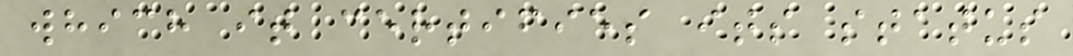which it certifies its status
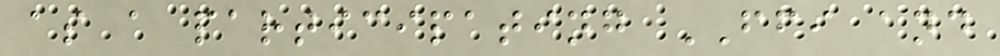as a participating FFI and
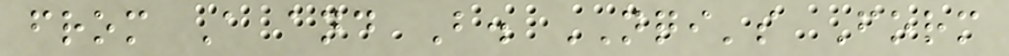from A and B. NQI's Form
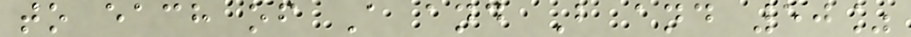to each of A and B and 50%
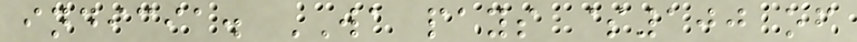indicia. WA pays $100 of
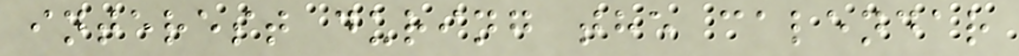interest during the calendar
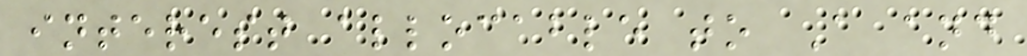interest allocable to A and
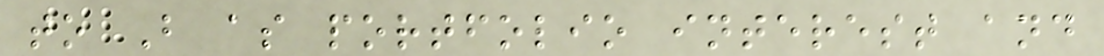to B as portfolio interest and
